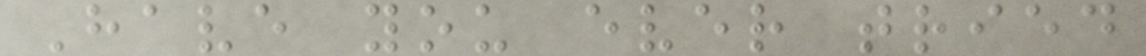Have you ever tried
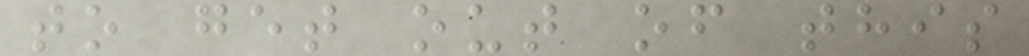to get out of this
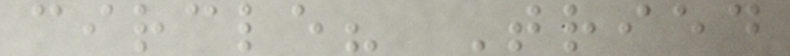circle? Tried
